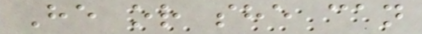He or she can
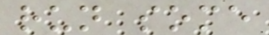run some
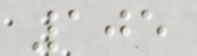105
